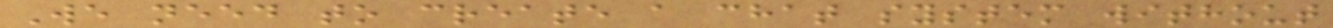We need to create a chat system without
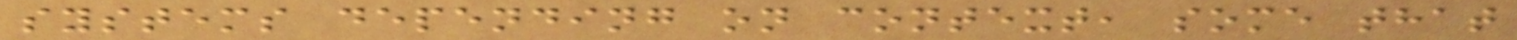systems depending on context, some that
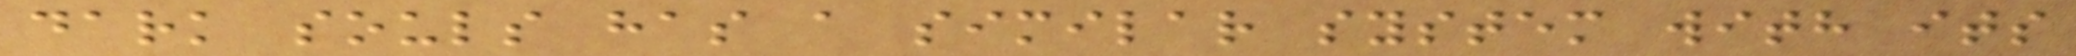dark souls has a similar system with its
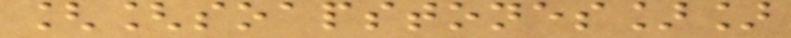[[soapstones]]
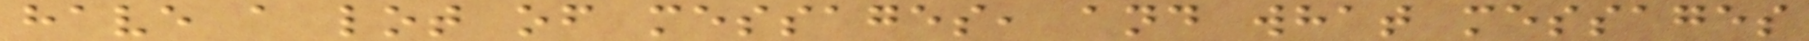have a lot of messages, and what messages
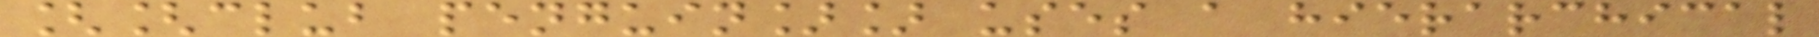[[club penguin]] uses a hierarchical
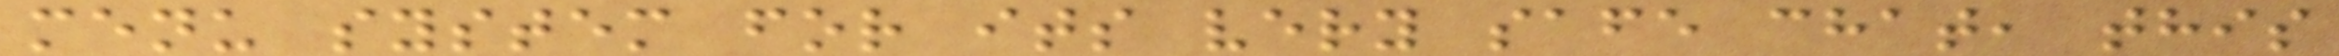menu system for its very safe chat, this
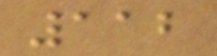112
